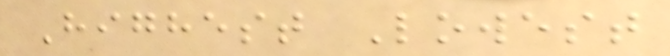Highest Lowest
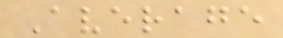Average
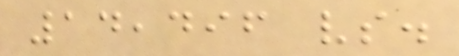14,496 vs.
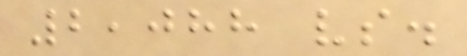2,088 vs.
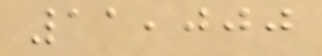11,000
